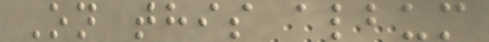On this album
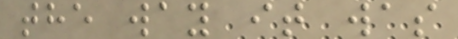the way it was
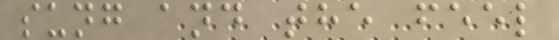sung and the feel
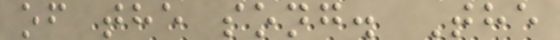of the song. The
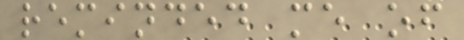reminded me of
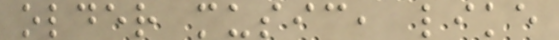older music, like
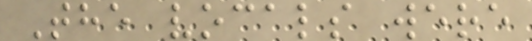The vocals were
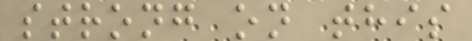strong on this
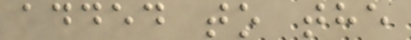added to the
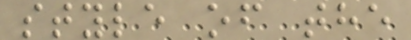style of the
